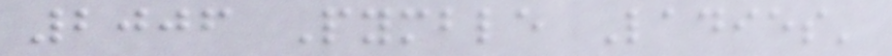2006 Pymble Ladies'
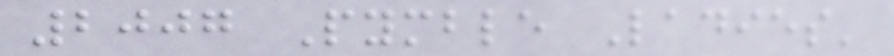2007 Pymble Ladies'
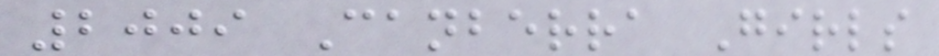2009 Canberra Girls
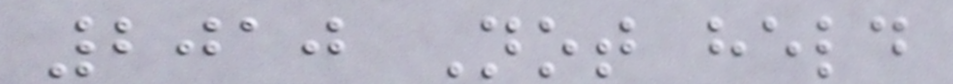2010 Not held
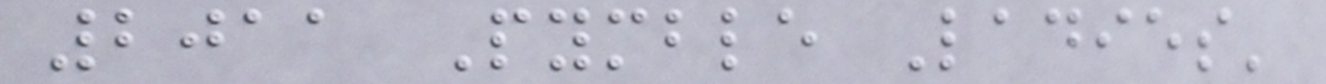2011 Pymble Ladies'
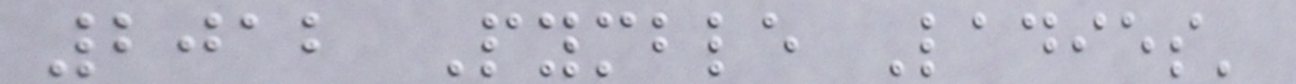2012 Pymble Ladies'
